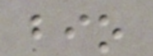bio
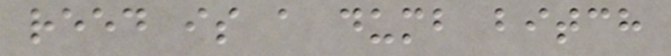reed is a dumb bitch
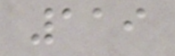119
